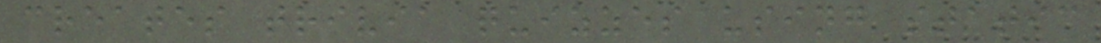creates trivia quizzes using static
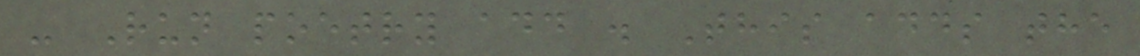- Run poetry add . This adds the
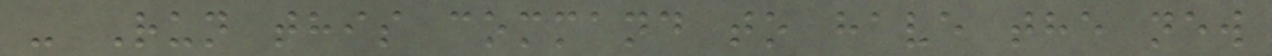- Run this command to have the new
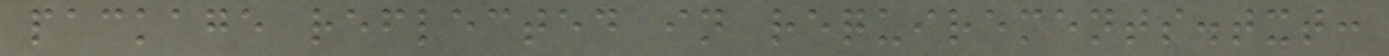package reflected in requirements.txt:
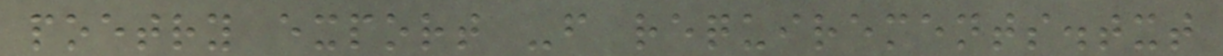poetry export -f requirements.txt
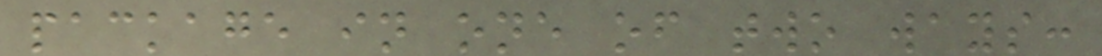package in one of two ways:
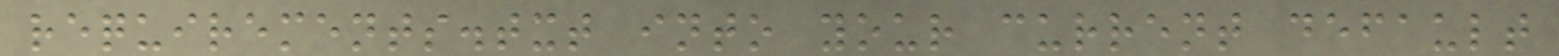requirements.txt into your current default
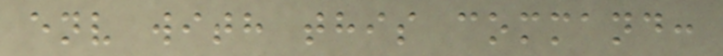env with this command:
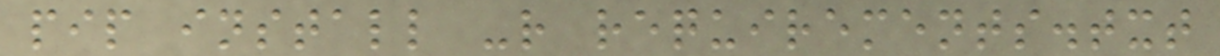pip install -r requirements.txt
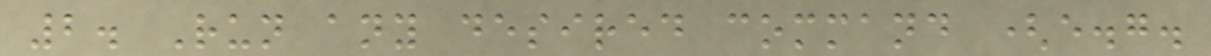2. Run any desired command (e.g.
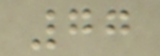77
